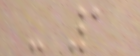- 1
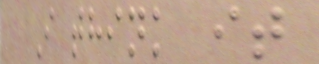I think it
